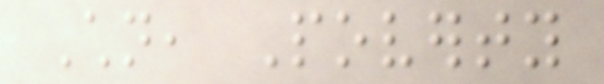Children, Poverty
